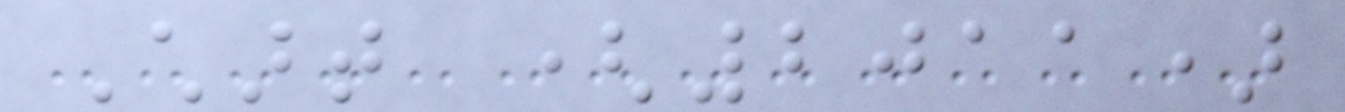Chart (2011)
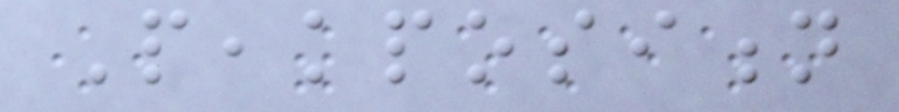Peakposition
